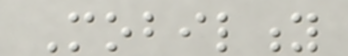Mobility
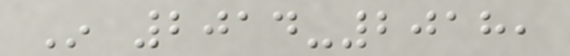In 2014-2018,
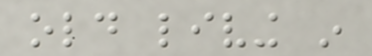old living in
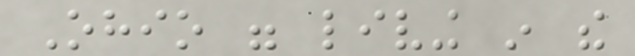Ohio were living in the
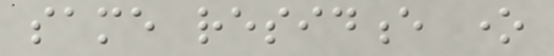same residence one
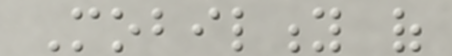Mobility of
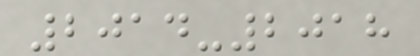2014-2018
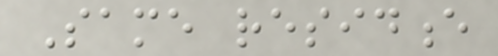Same residence
